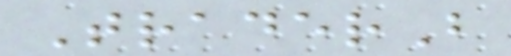TraderB
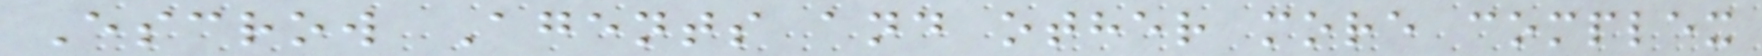Escrow Agents and other more complex
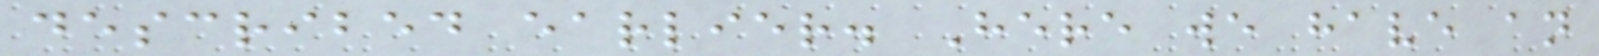described earlier. Here we have an
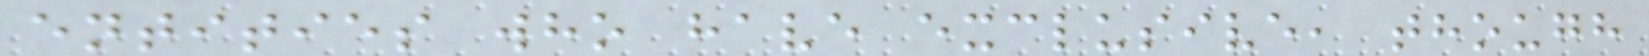entities who have exclusive, though
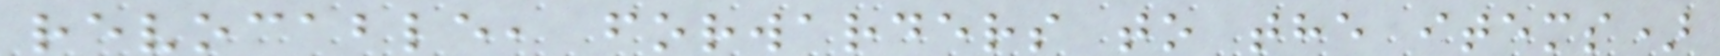revocable, forwarders to the items)
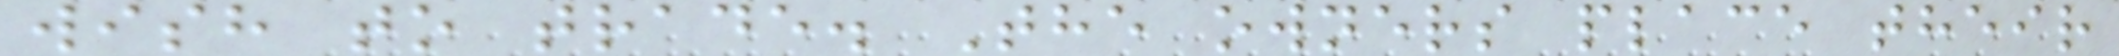wish to trade. The owners place their
